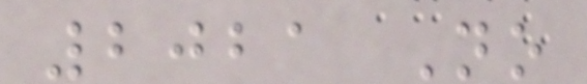2021 No
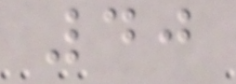40
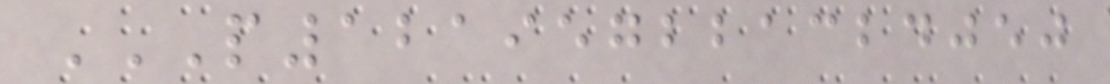P121957221324050
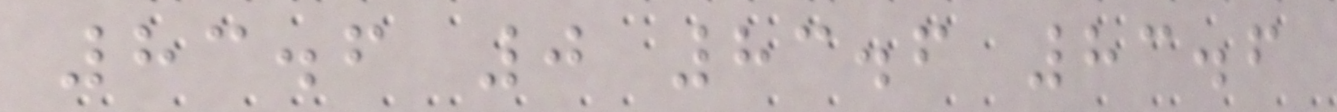83.6 0 83.6 83.6
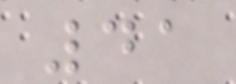41
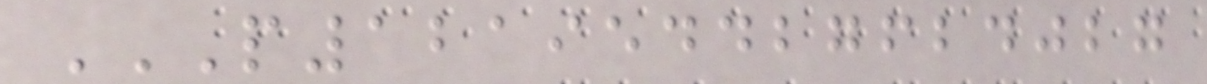P121954427624027
